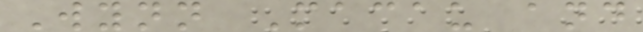Wynn Macau and
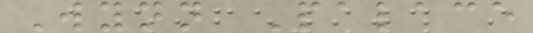Wynn Palace
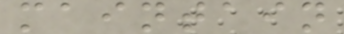maintain
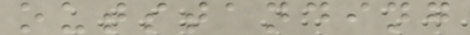outstanding
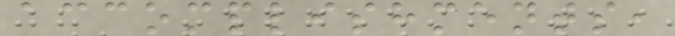accomplishments,
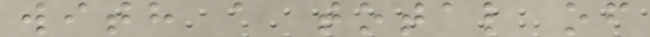with a total of
